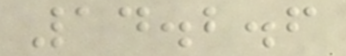14.2.6
